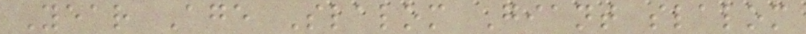Year Age Slalom Giant slalom
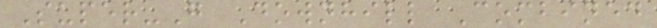Super-G Downhill Combined
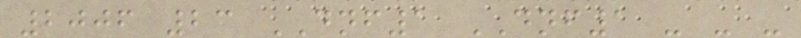2006 23 DNF1 DNF1 - - -
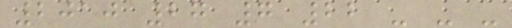2010 27 7 22 - - -
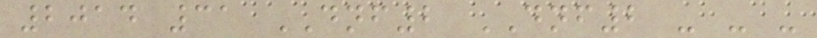2014 31 DNF2 DNF2 - - -
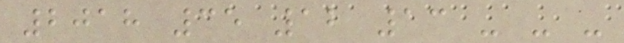2018 35 12 13 - - -
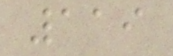119
